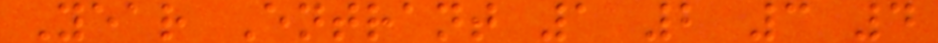Year Entrant 1 2 3 4
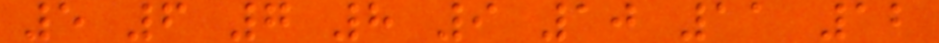5 6 7 8 9 10 11 12
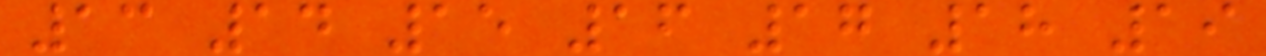13 14 15 16 17 18 19
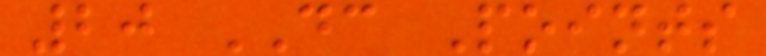20 DC Points
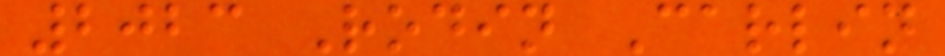2023 Rodin Carlin
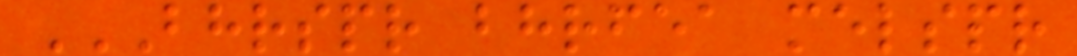BHRSPR BHRFEA MELSPR
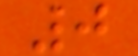0
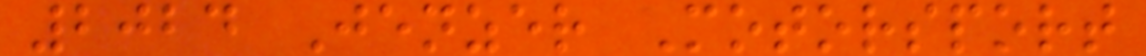2024 Jenzer Motorsport
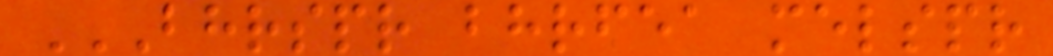BHRSPR BHRFEA MELSPR
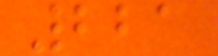221
